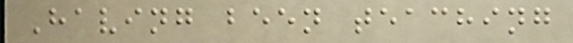Having been teaching
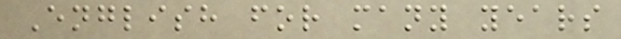English for many years
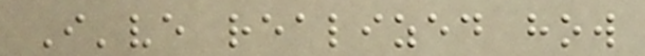I've realized how
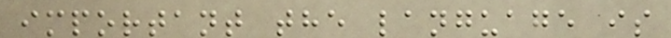important the language is
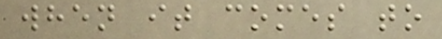when it comes to
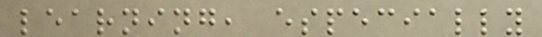learning, especially
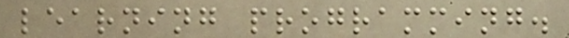learning programming.
